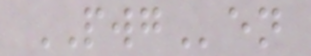PWGen
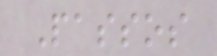Passos
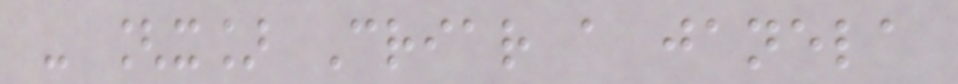- [x] Criar a janela
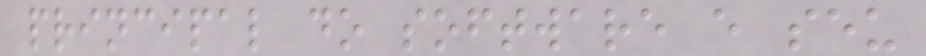principal do software e seu
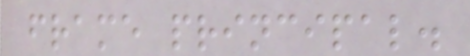frame principal.
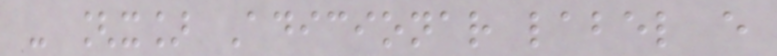- [x] Adicionar label e
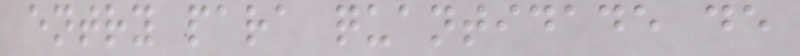entry para quantidade de
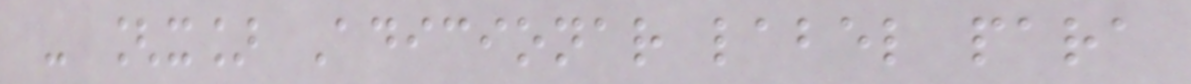- [x] Adicionar label para
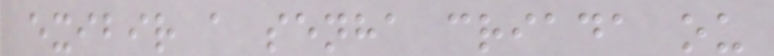exibir a senha criada ou
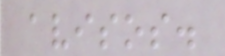avisos.
